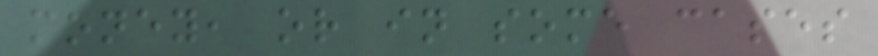money, or in some cases
